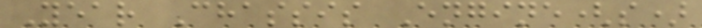Year Chassis Engine(s)
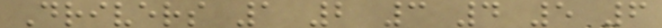Drivers 1 2 3 4 5 6
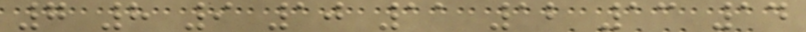7 8 9 10 11 12 13 14
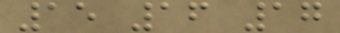15 16 17
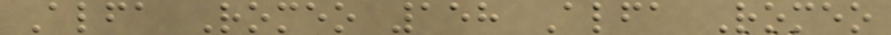Alfa Romeo 158 Alfa Romeo
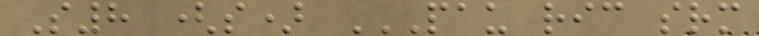S8 (s) PAU RIC SRM
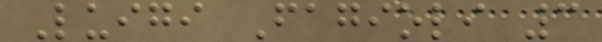Luigi Fagioli 3
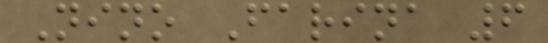Nino Farina 6
